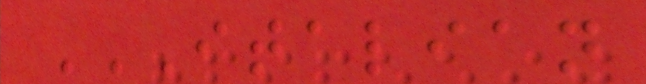ITALIAN
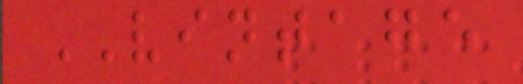VINTAGE
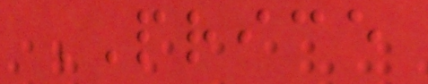PRICE
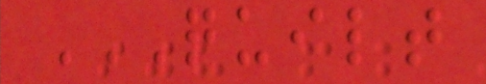QUILT
